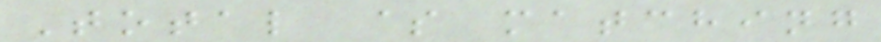Total $ matching
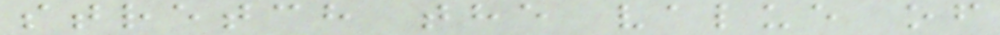stretch the value of
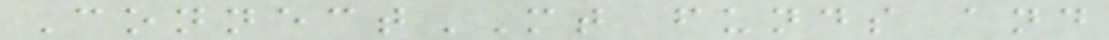ConnectMT funds and
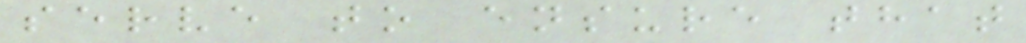serve to ensure that
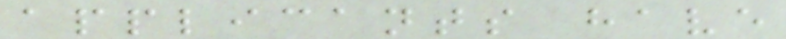applicants have
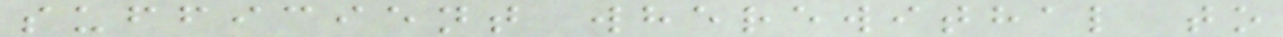sufficient wherewithal to
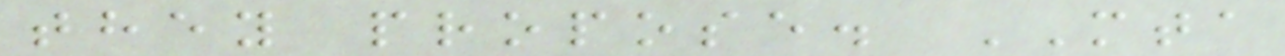they propose. MTA
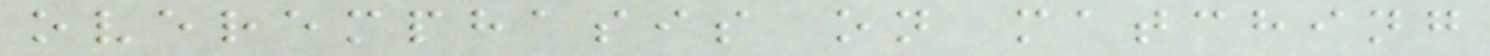overemphasis on matching
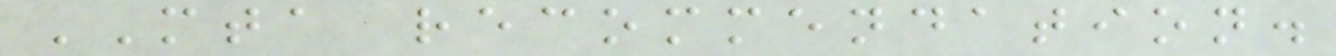MTA recommendation.
